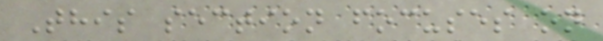This section focuses on
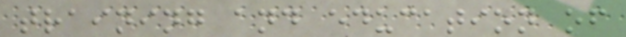training and education of
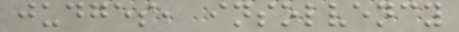judges, insolvency
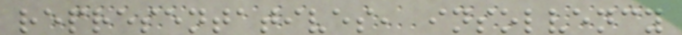representatives, insolvency
